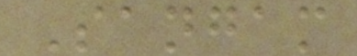Sangam
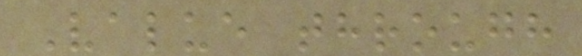Value through
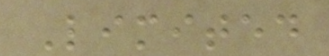Limited
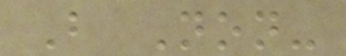B Non-
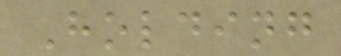Holding
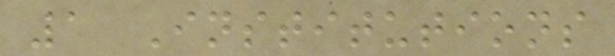1 Institutions
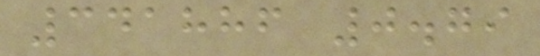341886 0.79
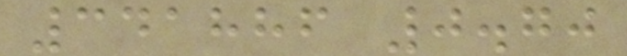341886 0.70
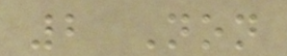2 Non
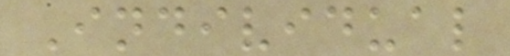Individual
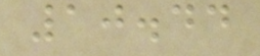10.44
